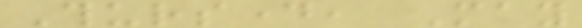Thursday, May
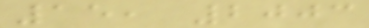15, 2003
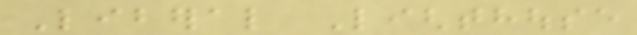Liberal Lighthouse
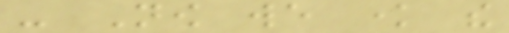- Now we know the
